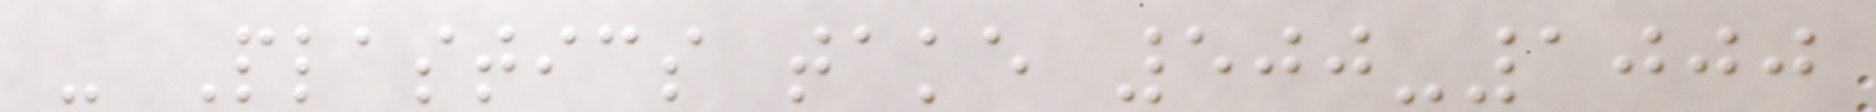- Plastics take 500-1000
